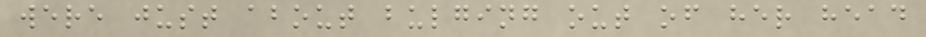were just about bulging out of her head
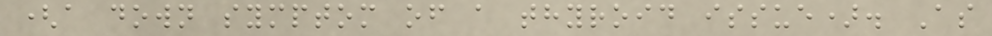(a down symptom of a thyroid issue). As
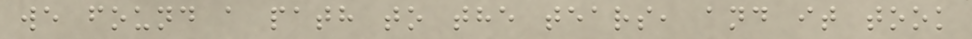we found a path to the tears, and it took
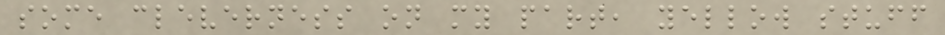some cleverness on my part, yellow stuff
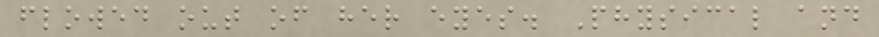flowed out of her eyes. Physical and
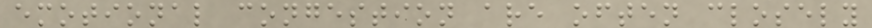emotional congestion are often closely
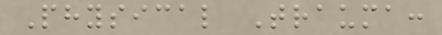Physical Trauma:
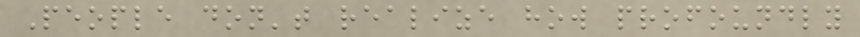People don't realize how profoundly
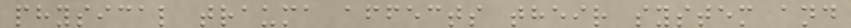physical trauma affects their system and
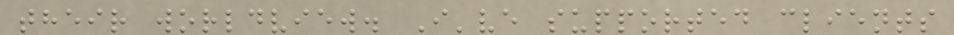their worldview. I've supported clients
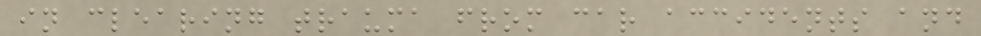in clearing trauma from car accidents and
